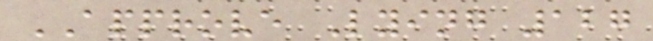APPROVE Lying 127
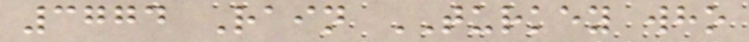3774 Rain TURKEY who
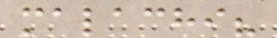malachi?
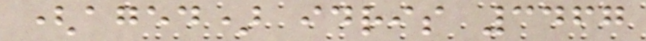(aged) idris 3467
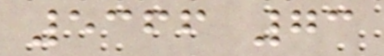5366 73
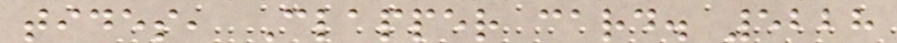tides, Clapper card. 5228
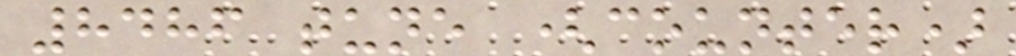8486 tune (counter)
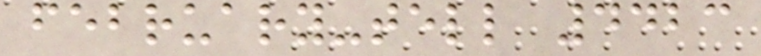february-tell 4423
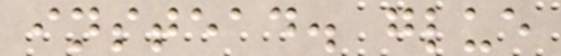instead. glue
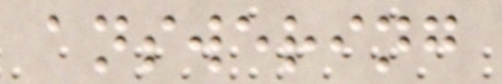answering
